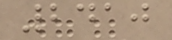2410
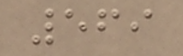569
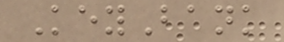KeyBank
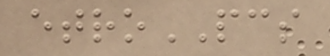etroPCS
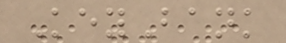KeyBank
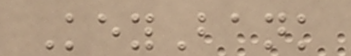KeyBank
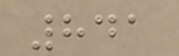841
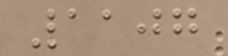1107
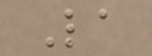La
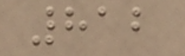812
